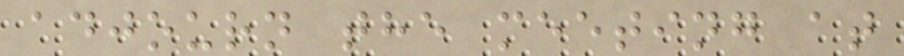adjourn the meeting at
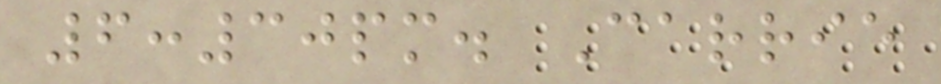6:30pm. Carrie
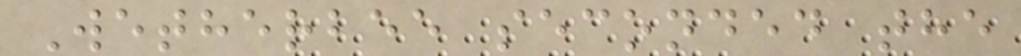Wetherbee seconded the
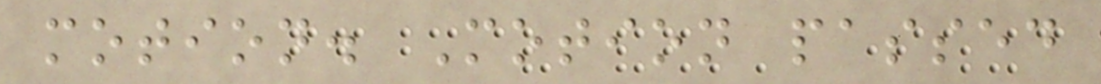motion. Motion passed
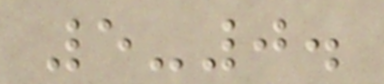5-0.
